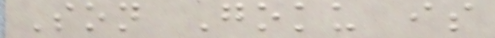Son Goku is
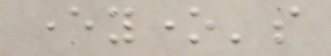everyone's
